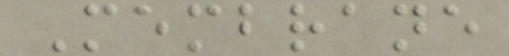Membrane
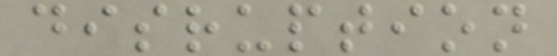disruption
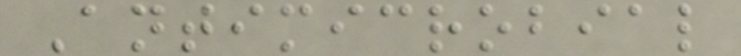Antimicrobial
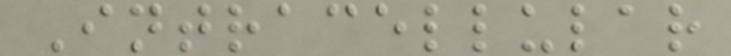Intracellular
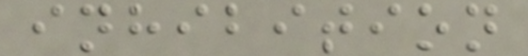inhibition
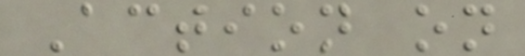Action on
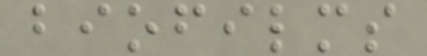biofilms
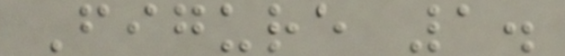Figure 1.
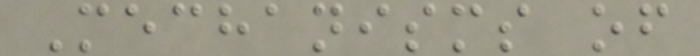Mechanisms of
